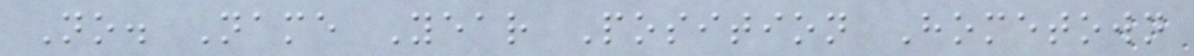No. Name Year Position Hometown
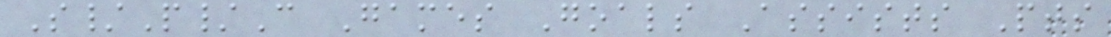S/P/C Games Goals Assists Pts
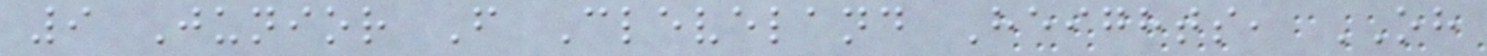9 Junior F Cleveland Heights, OH
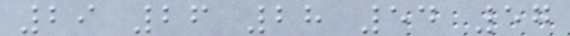29 26 28 54 57
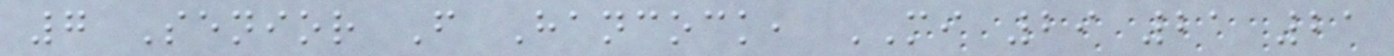7 Senior F Hancock, MI 29 21 21
